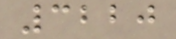3220
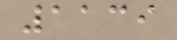1139
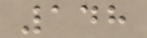148
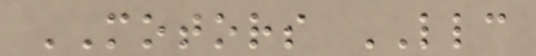MOTORS LLC
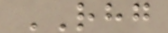RHG
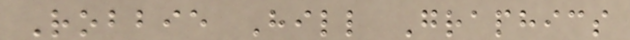Robbie Hill Graphics
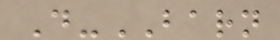D-BARN
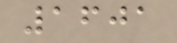1601
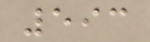593
